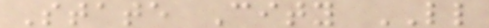State City LL
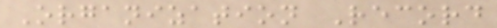Organization Record
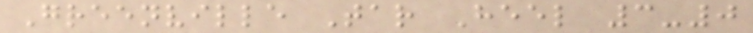Greenville Tar Heel 3-0
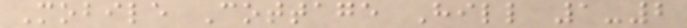Mobile Cottage Hill 1-2
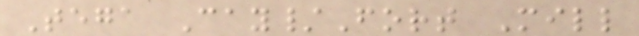Tega Cay/Fort Mill
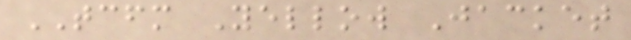TCFM Yellow Jacket
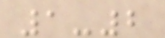1-2
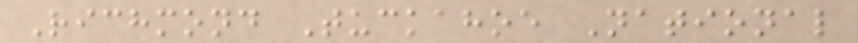Richmond Tuckahoe National
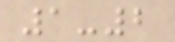1-2
